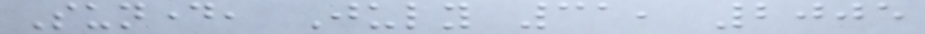Sunday, July 31, 2005
